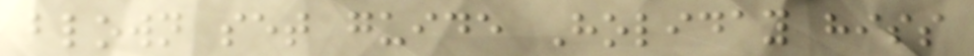blown set guide Holiday hiss
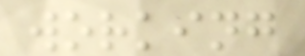working
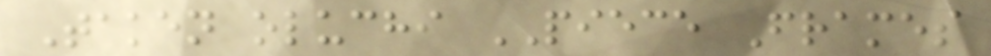Taken oluchi PIECE Frames
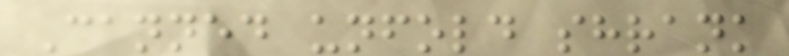Canned unfold shrank
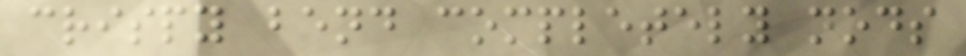crispy bend completely nods
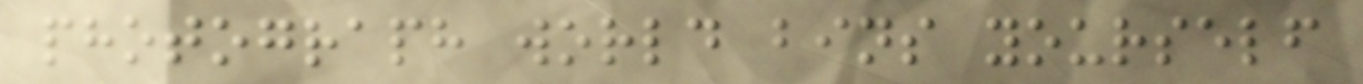photograph world bins yourself
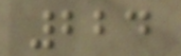224
